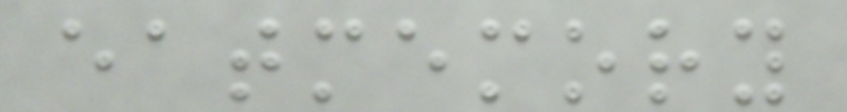eatmemory
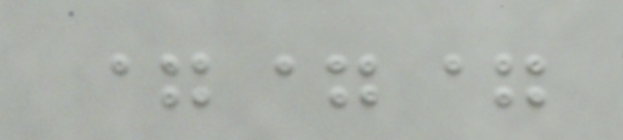===
